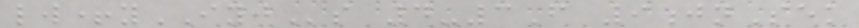lw+yIYJs 4-3F 9jnSek
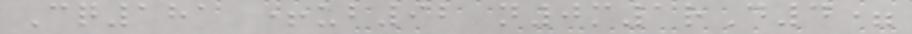Cq181 +ub92 n0m1rD4=
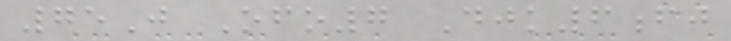75J Ofo7 Djk6fj
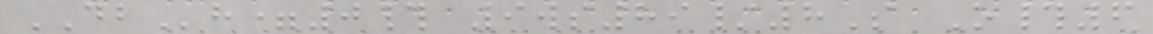DBh=0# 9ws89/8S O#6
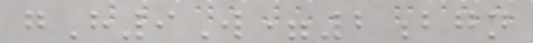gH9W=2bgn
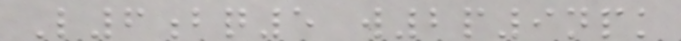L6bq5 w2p9npk
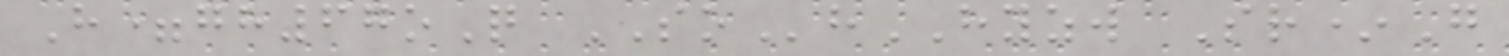H=gh67oQ SOhHYZW Sr*G
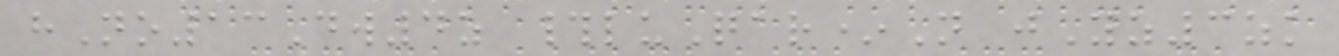hNo13Dw4z #luQar*N jYz3zk
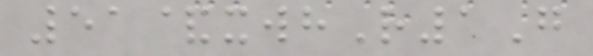51&xwhR1G
